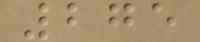275
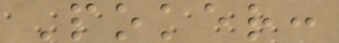Poker:
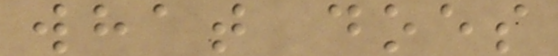what does
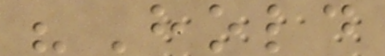"Hold
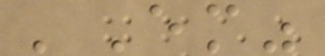'Em"
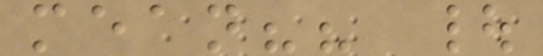mean?? |
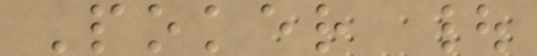Poker |
